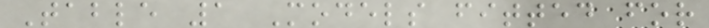Table 1 Models fitted for
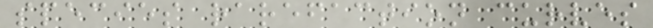species rarefaction curves
